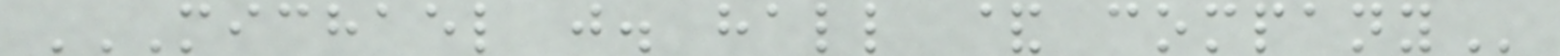MICHAEL J. HALL & COMPANY
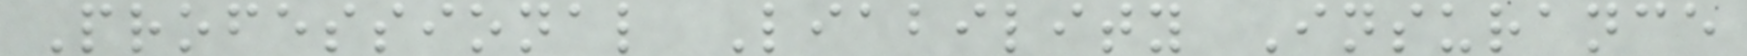Professional Liability Insurance
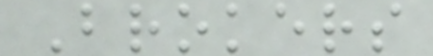Brokers
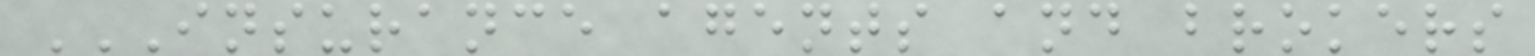INSURANCE AGENTS AND BROKERS
